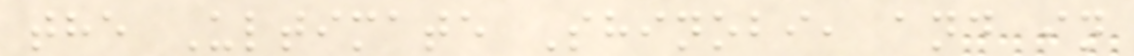the Ultimate Shinobi, and in
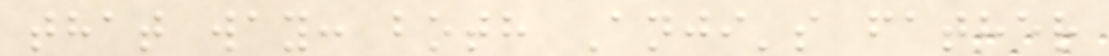that way: both Anji's father
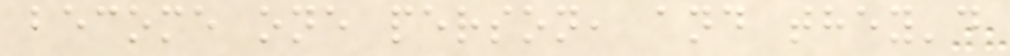become one person, and they'd
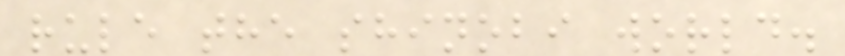rule the shinobi world.
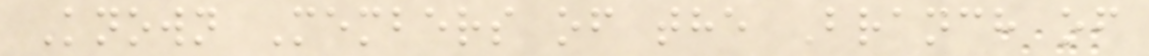Known Members of the Branch of
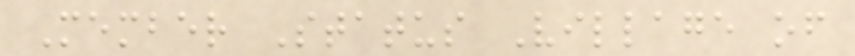Member Status Village of
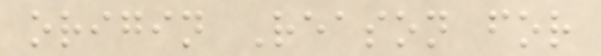origin Reason for
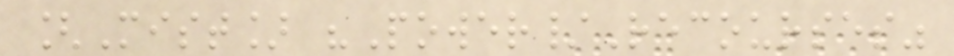[Mist] "Power/Recourses"
